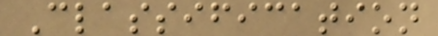Classification
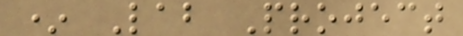* Lab Project
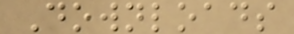Downloads
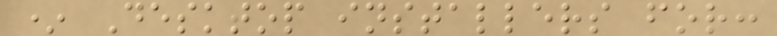* Desktop installers for:
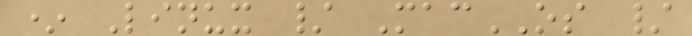* Linux / MacOS /
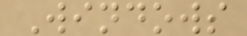Windows
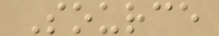Source
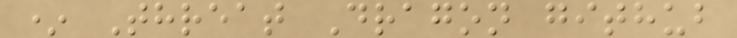* Threat Dragon github
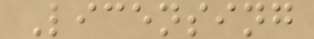Licensing
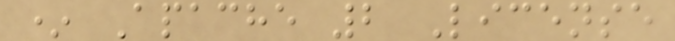* Apache 2 License
